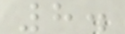8.
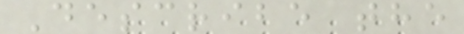Describe the
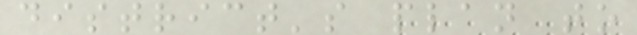district's plan to
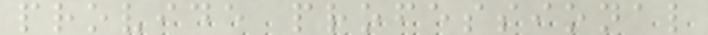provide professional
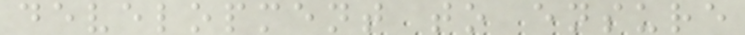development to ensure
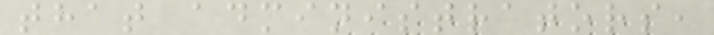that administrators,
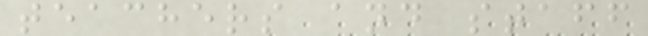teachers and staff
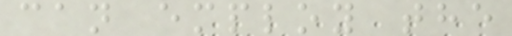can employ the
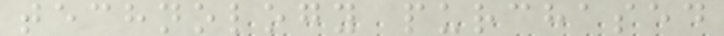technology purchased
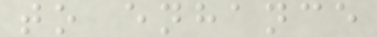to enhance
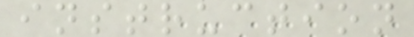instruction
